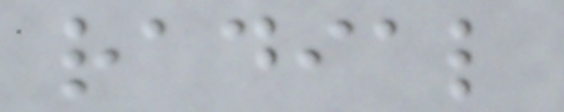radial
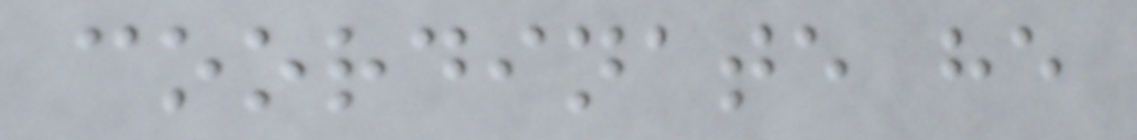coordinate he
